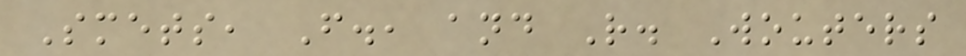Smets, F., and R. Wouters
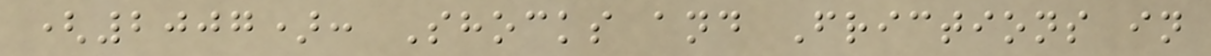(2007): Shocks and Frictions in
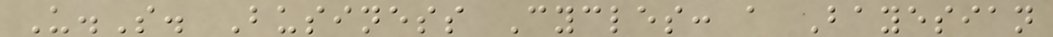U.S. Business Cycles: a Bayesian
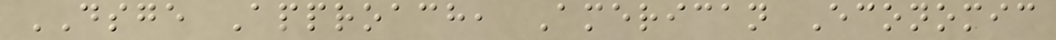DSGE Approach, American Economic
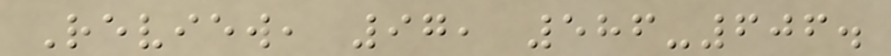Review, 97, 586-606.
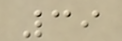39
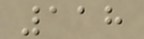118
